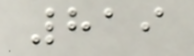819
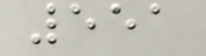551
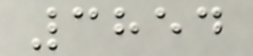3854
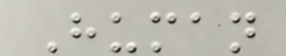Human
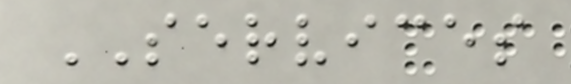SERVICES
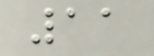11
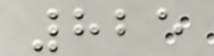825
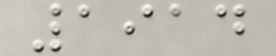1914
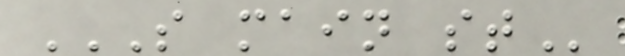S MAIN ST
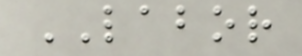LABOR
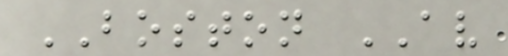BOSTON AV
